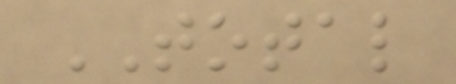TOTAL
